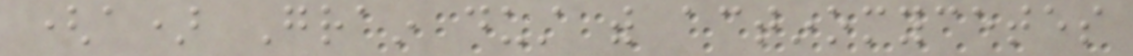(a) Grain dust with actinomycetes
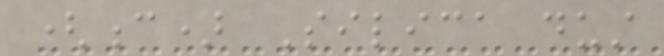(c) Silica dust
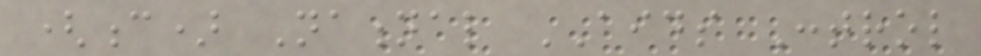(c) National AIDS Control
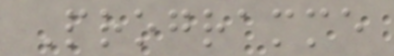Programme
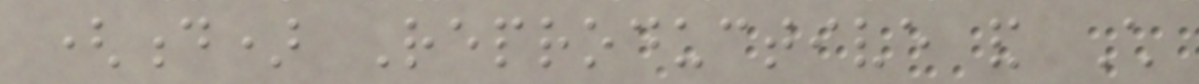(d) Reproductive and Child
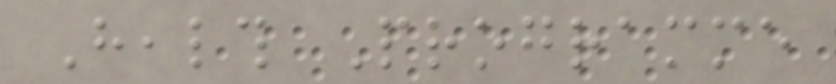Health Programme
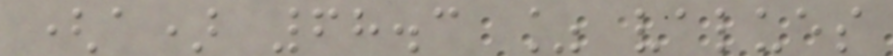(a) 68.3 % values
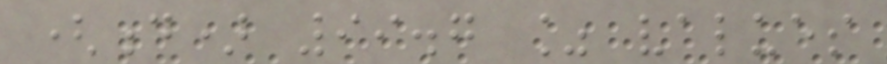(d) 99.7 % values
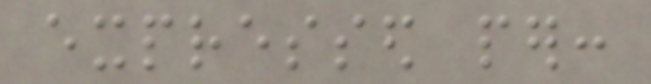expressed per:
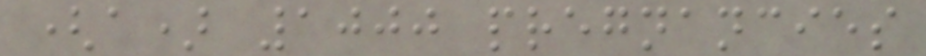(a) 1000 pregnancies
